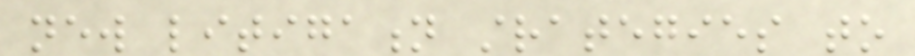new litigation strategies to
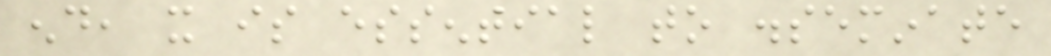end, it is essential to disseminate
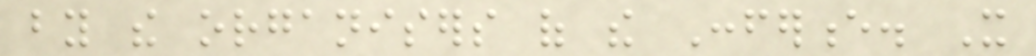by the organisers of the Conference. It
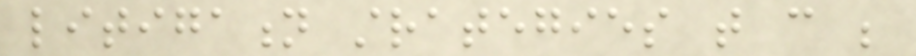litigation strategies that can be
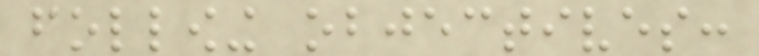following objectives:
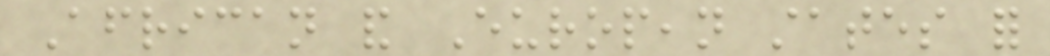African and European states for
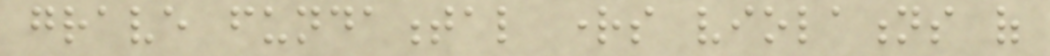grave fundamental rights violations of
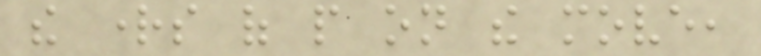the rights of people on the move,
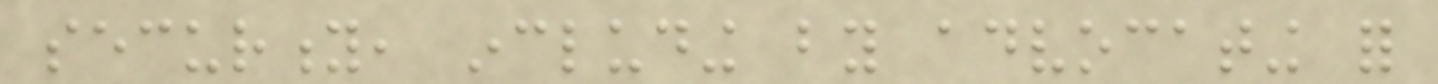security, including by advocating for
